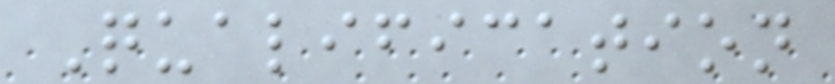Qualification
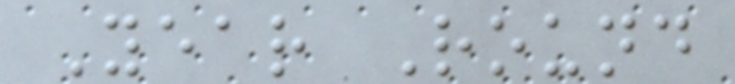Year Round
